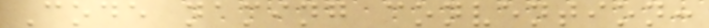Code naming convention:
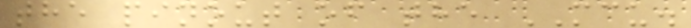the pinout of the MCU.
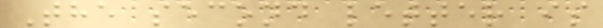The second letter is
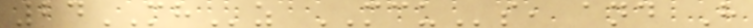24MHz MCUs, and H
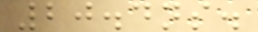20.4ns.
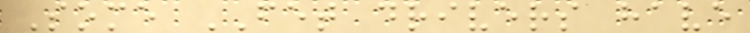Some FET drivers have
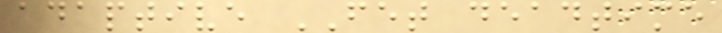adaptive FET deadtime
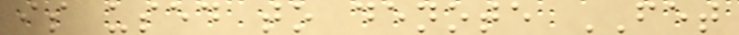is used to denote FET
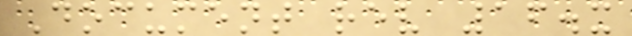Document rev 16.x
